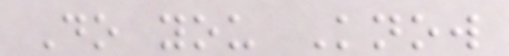Do you Know
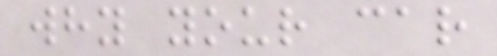why your car
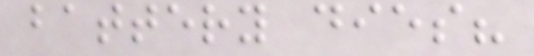battery dies?
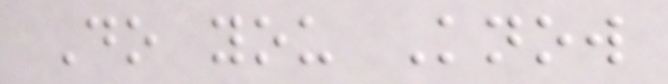Do you Know
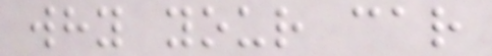why your car
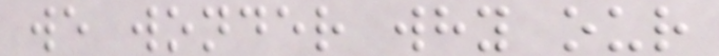we wonder why our
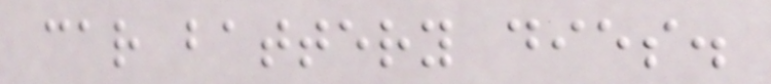car battery dies.
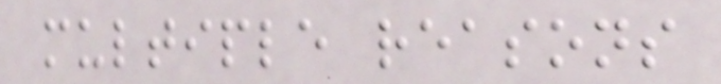multiple reasons
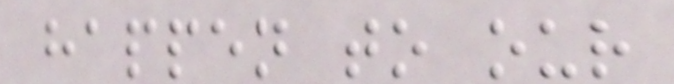happen to our
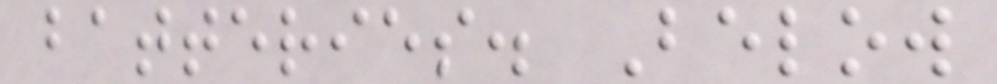batteries. Below
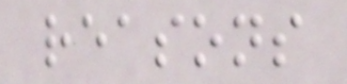reasons
